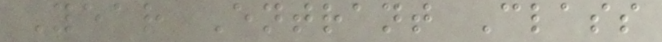Year Entrant Class
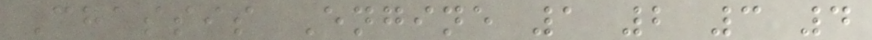Chassis Engine 1 2 3 4
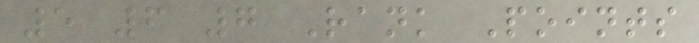5 6 7 Rank Points
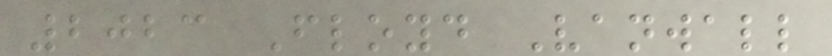2023 Floyd Vanwall
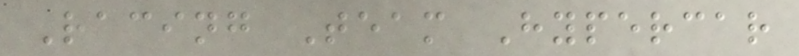Racing Team Hypercar
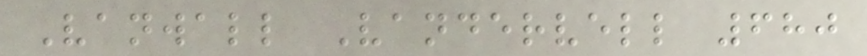Vanwall Vandervell 680
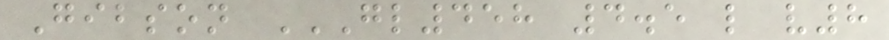Gibson GL458 4.5 L V8
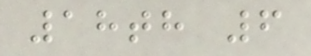18th 6
